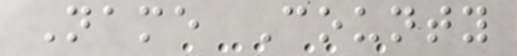Name County
